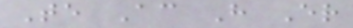Te Ac H Er
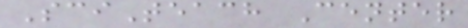SciTeach Center
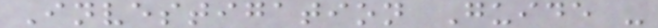Investigation Guide -
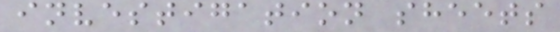investigation sheets
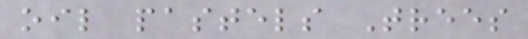oil pastels Trees
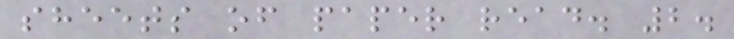sheets of paper read. 2.
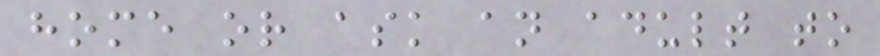home or ask an adult to
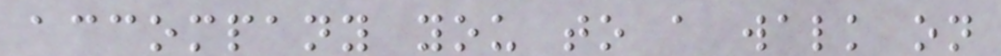accompany you to a walk on
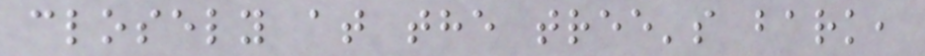closely at the tree's bark,
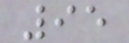95
